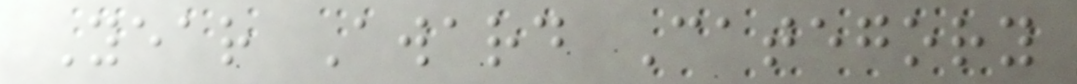Year Award Category
